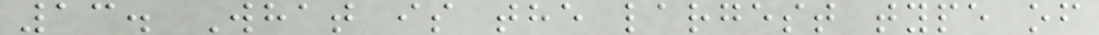13. What is the largest type of
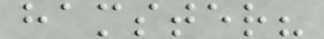hamster?
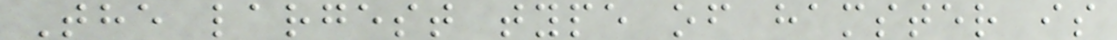The largest type of hamster is
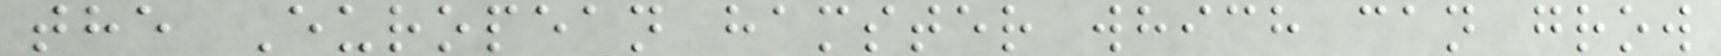the European hamster which can grow
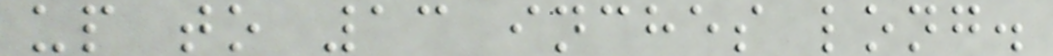up to 13 inches long.
